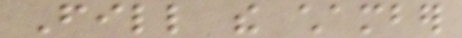Fill the chamber
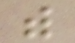with
